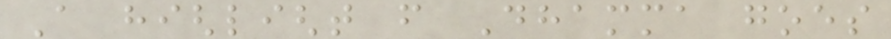A highlight from Dhamma goes
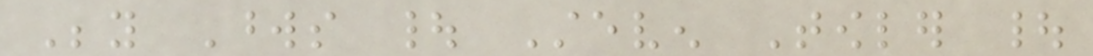Beyond Words | Steven Towler |
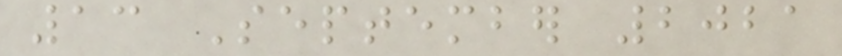13 September 2021
